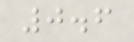0.6
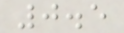0.5
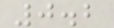0.2
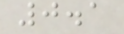0.1
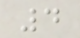4
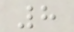8
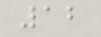12
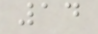14
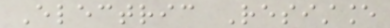Electric Resistance
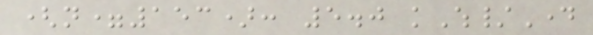(n=153): 5.0 kWh/Day
